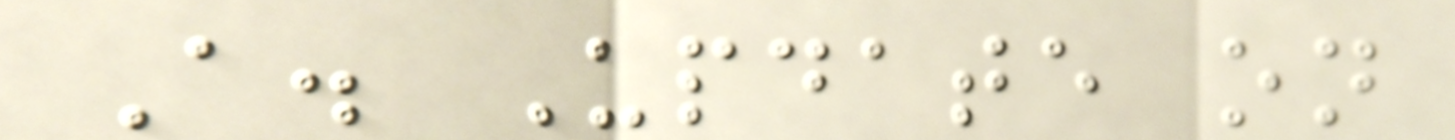A. Update on
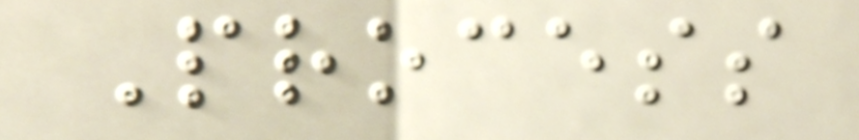Process
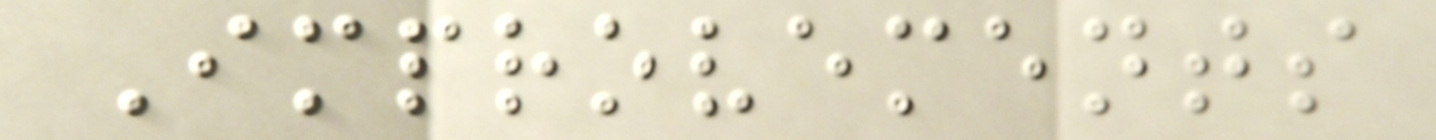Improvements
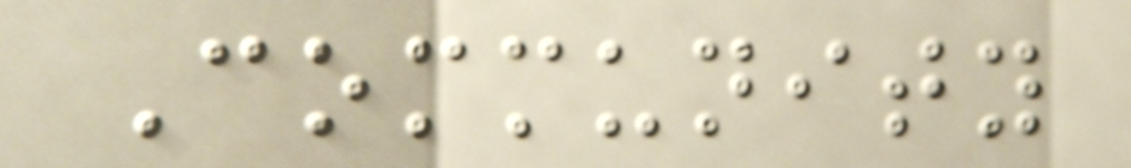Community
